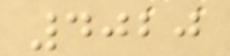4020
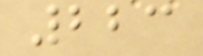223
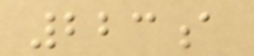223a
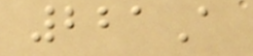221A
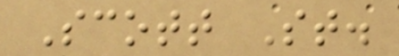Scott St.
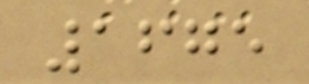1675
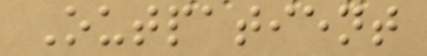Outpatient
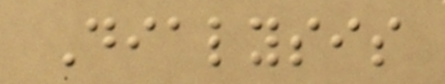Dialysis
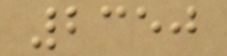2350
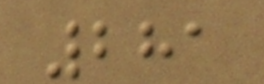281
